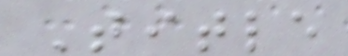Title
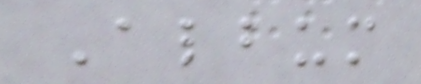Album
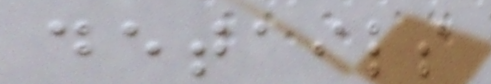details
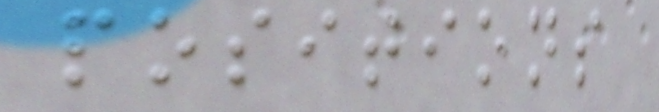positions
